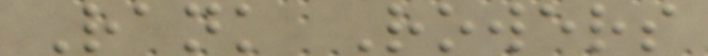Rank Rowers
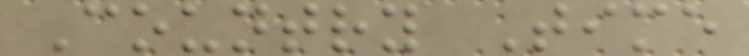Country Time
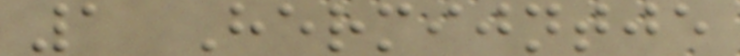1 Hermijntje
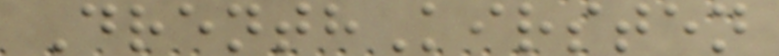DrenthKirsten
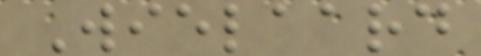Wielaard
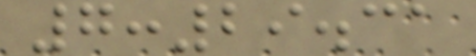7:29.31
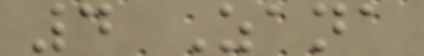4 Zana
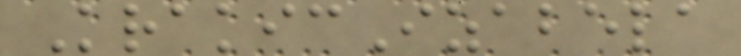KrakicIzabela
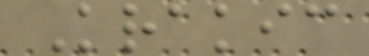Krakic
